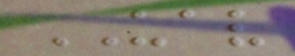UAV
